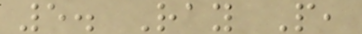5. Ray P,
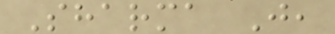Sharma J,
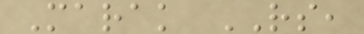Marak RS,
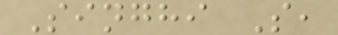Singhi S,
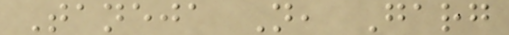Taneja N, Garg
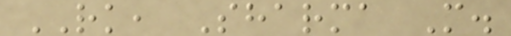RK, Sharma M.
